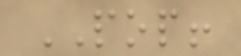POP!
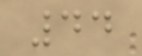44
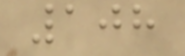108
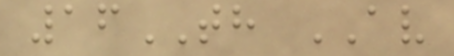16TH AV
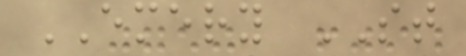EMERY ST
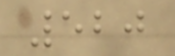520
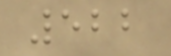522
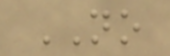NO
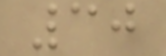30
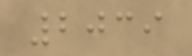2039
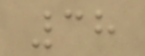38
